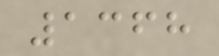1368
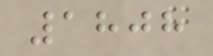1808
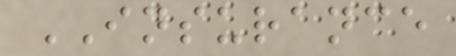INSURANCE
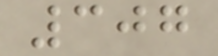307
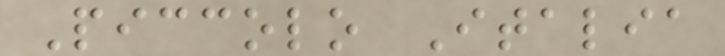Piccolo Italia
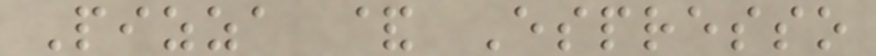Pizza & Espresso
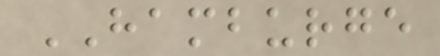HAMBURGE
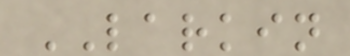LARKIN
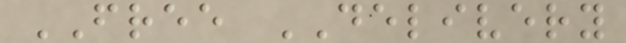FREE DELIVERY
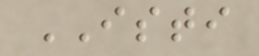ISTI
